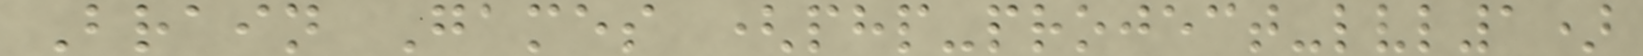Brain Games (php-project-lvl1)
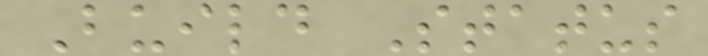Build Status
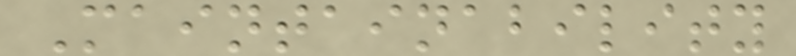Maintainability
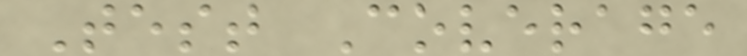Test Coverage
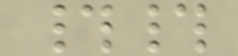##
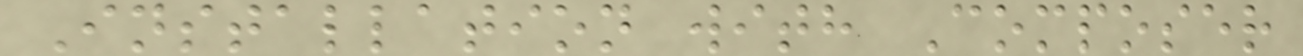Installation with Composer
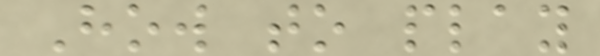How to play
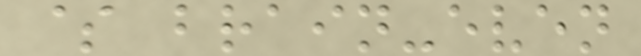$ brain-even
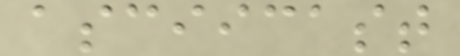asciicast
